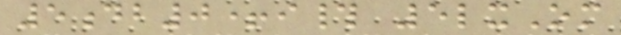5db0+i# 5lxOm
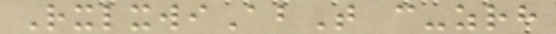RxlxwiAbT c-zrh
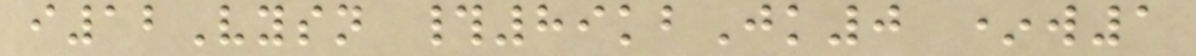i12Vysn #89kbJk0 *w1
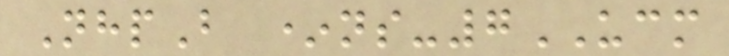NhpB *ns-7UCM
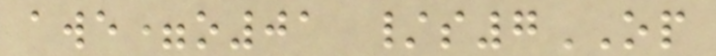awe=o01 /s7OP
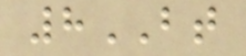8BT
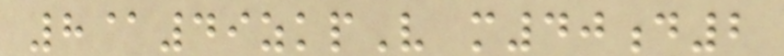8@49zkpV m40d2
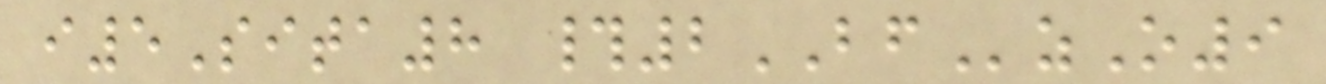i5Sita8 #2BFzO9
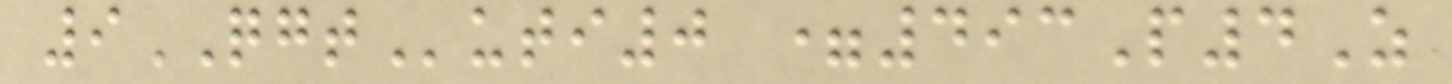9QGTuti0 =493P4Z
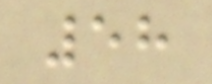58
